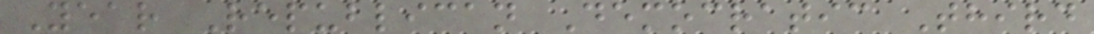Year Republican Democratic Third
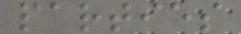parties
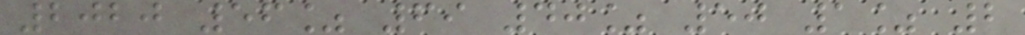2020 56% 69 40% 50 1% 2
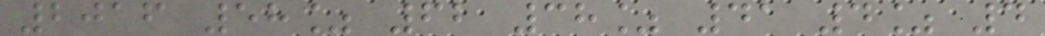2016 58% 62 38% 41 4% 4
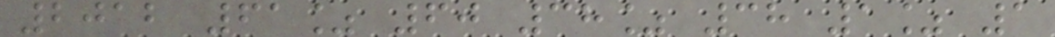2012 61% 60 38% 38 1% 1
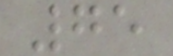75
